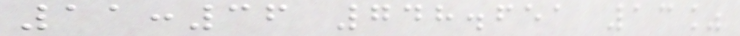11:36 748.651 13%
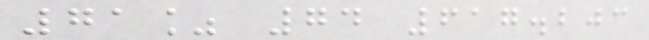71% 74 617.203
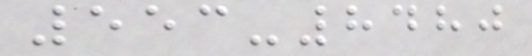553-8480
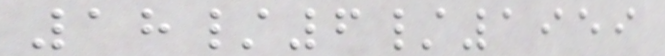18/6/1959
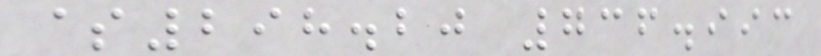$298.20 736.993
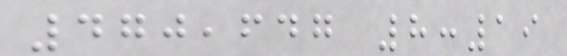470,647 8:19
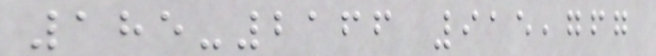185-2166 915,767
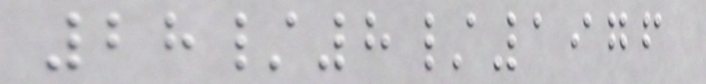28/8/1976
